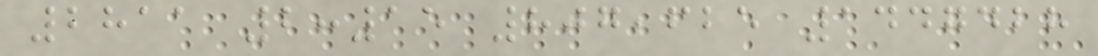2811 2:15 807,625 1447428
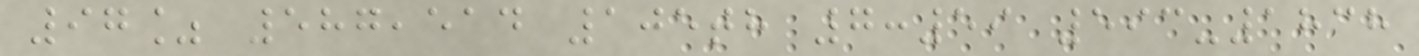97% 587,514 105th 7:59 593-1838
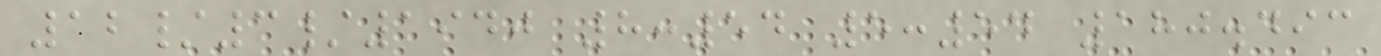12/3/1940 8:54 5:54 180.493
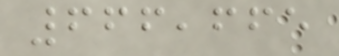666,665
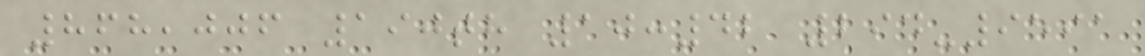868,006 190th 10:42 294-9591
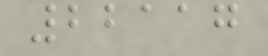22117
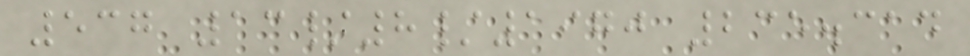537 13/8/1970 235.314
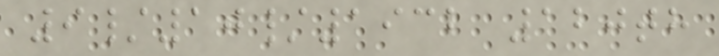9/10/1932 120th
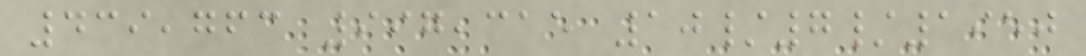439,763 997,315 10/7/1950
